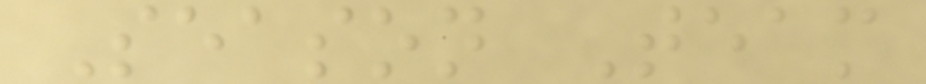Season Team
